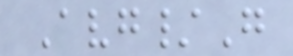Avg/G
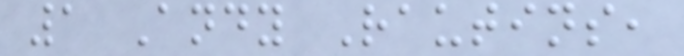1 Andy Rautins,
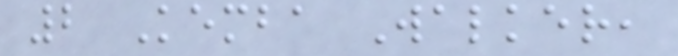2 Kemba Walker,
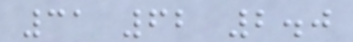31 62 2.0
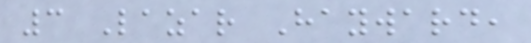3 Lazar Hayward,
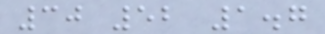30 52 1.7
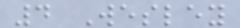4 Wesley
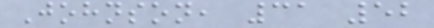Johnson, 31 52
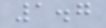1.7
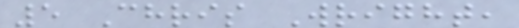5 Chris Wright,
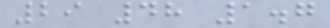29 48 1.7
